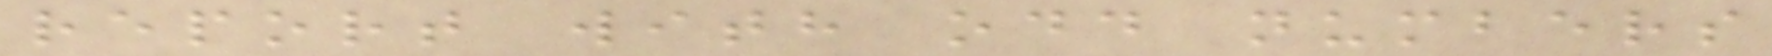report with odd numbers
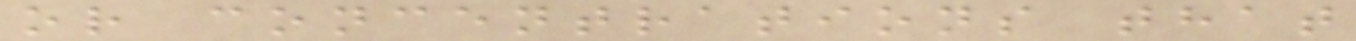or concentrations that
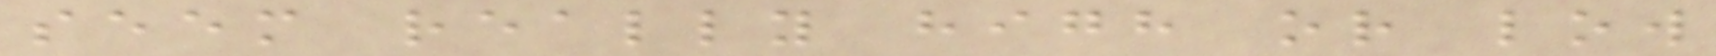seem really high or low
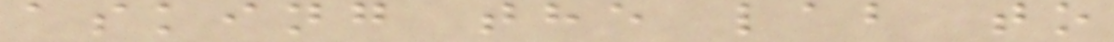asking the lab to
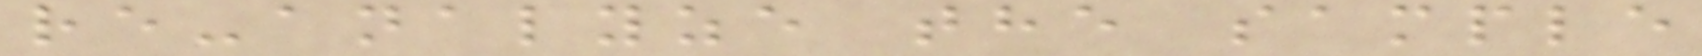re-analyze the sample
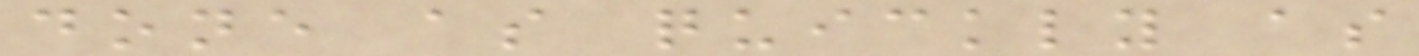done as quickly as
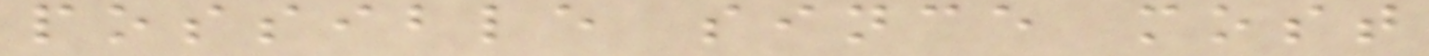possible since most
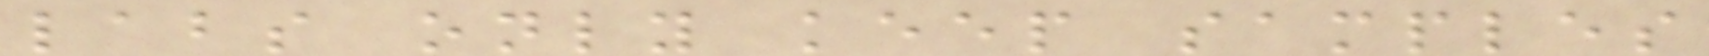labs only keep samples
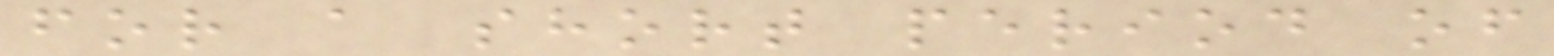for a short period of
